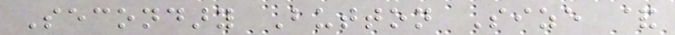Secondary Button Size &
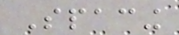Spacing
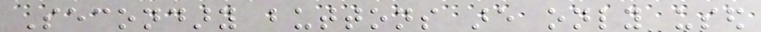Secondary buttons are only used
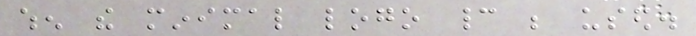when the minimal logo cannot be used.
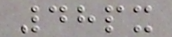48px
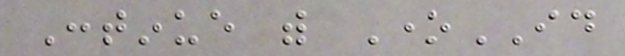Continue with OneID
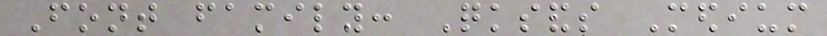Font family: Quicksands Medium
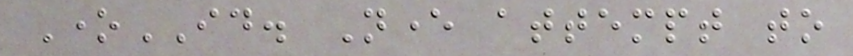OneID. Never attempt to
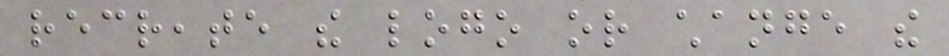recreate the logo or change the
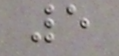5
